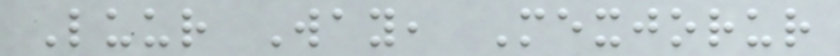Luur Way, Mexjorur
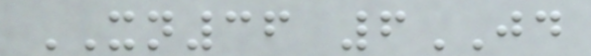XN36 6JD
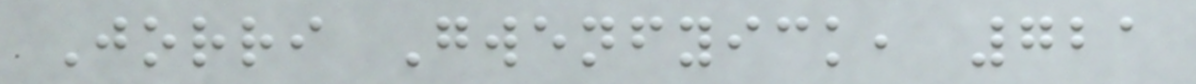Jorri Gwenfyick, 721
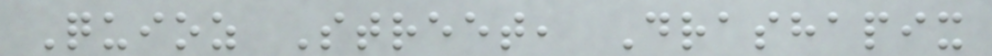Quioz Street, Drashapix
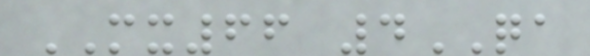MX66 4QA
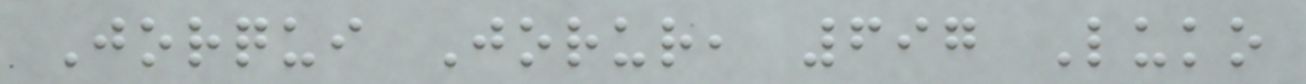Jorqui Jorur, 697 Luko
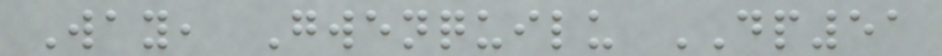Way, Gwenquilu DP51
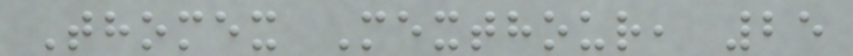Thomex Mexthour, 25
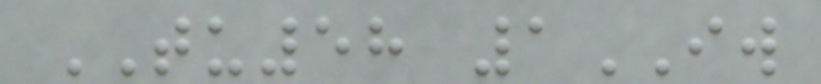TU58 1IW
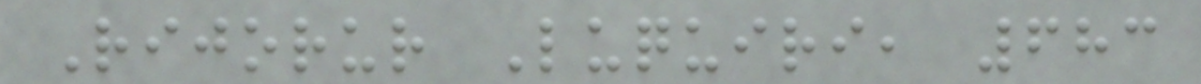Rijorur Luquiri, 683
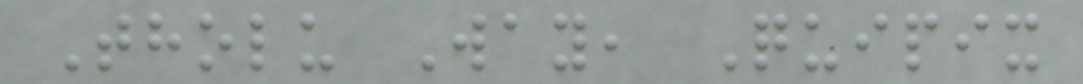Tholu Way, Quipix
